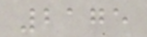2175
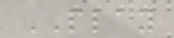PLAY
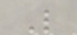L
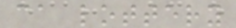ca lottery
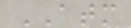ATM
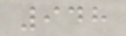948
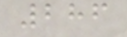286
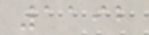1192
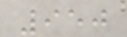950
